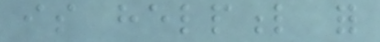is helpful for
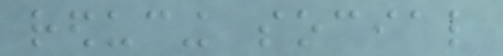reducing social
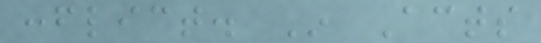conflict. In Acts
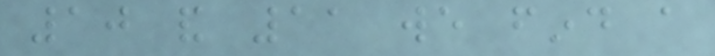10 and 11 we find a
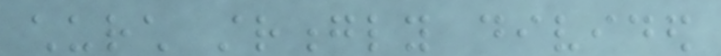church strongly divided
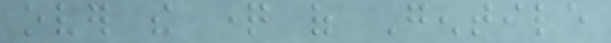over the question of Gentile
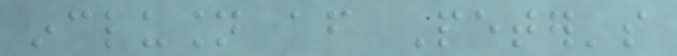inclusion after Peter's
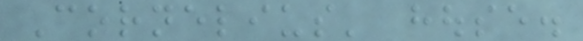Cornelius' house.
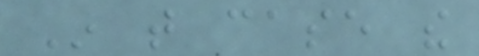In that case the
